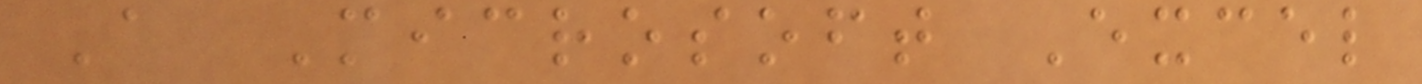A Microsoft Excel
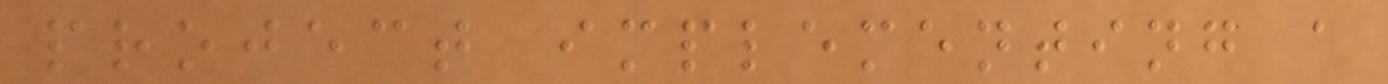project implementing a
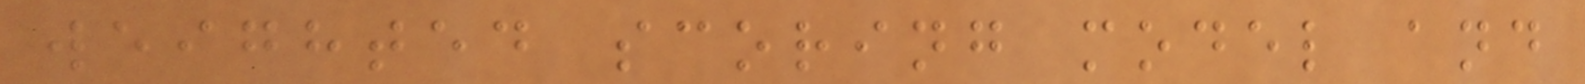weighted scoring model and
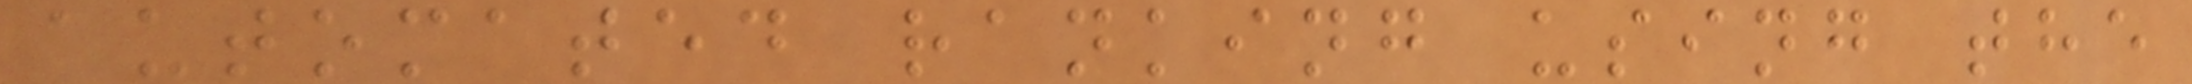automated ranking using the
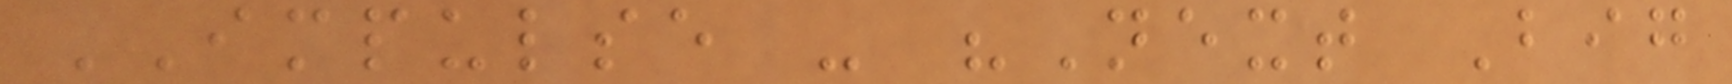IMPULSE - "Next Big
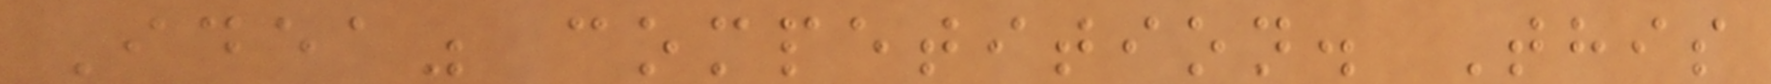Idea" competition. This
